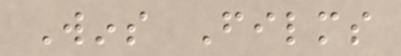Wins Films
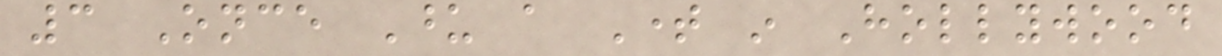3 Once Upon a Time in Hollywood
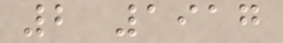2 1917
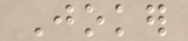Joker
